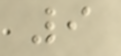9
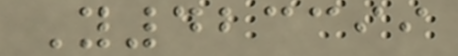Y423399
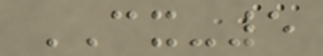CX-5
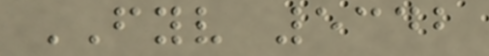FYV 5342
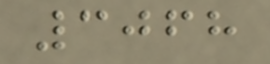3068
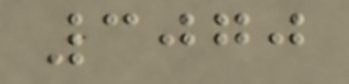3070
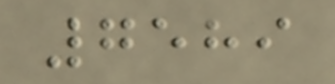7589
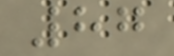87
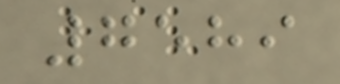7589
